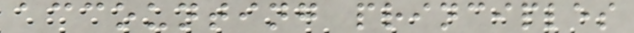accounting principles
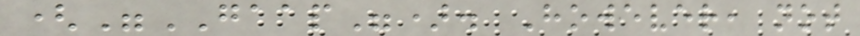("GAAP"). However, not
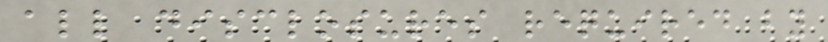all disclosures required by
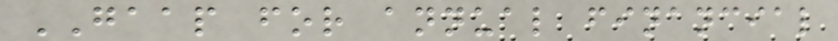GAAP for annual financial
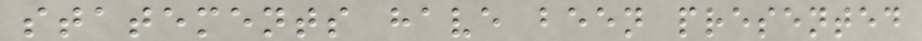statements have been presented
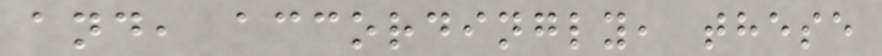and, accordingly, these
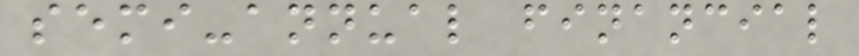semi-annual financial
